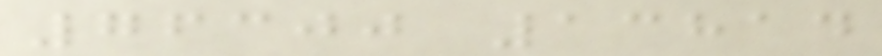76300 13814
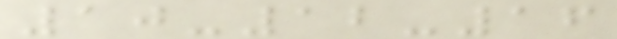10-12-16
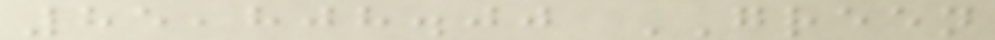85,808.00 GREEN
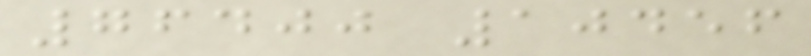76400 10456
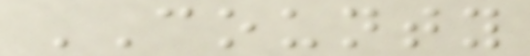COUNTY
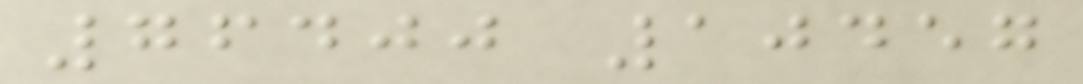76400 10457
